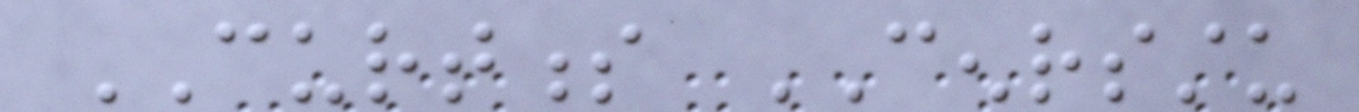CURTNESS CENRSSTU
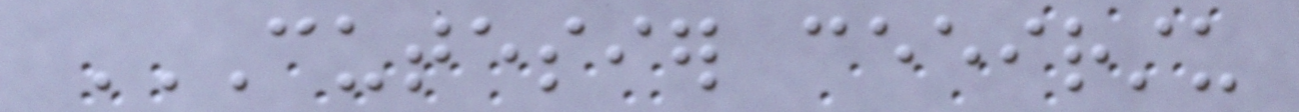CUTESIER CEEIRSTU
